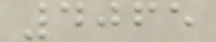4065
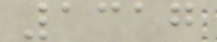1317
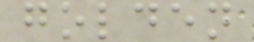golden
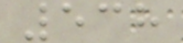538
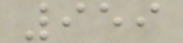959
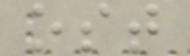ost
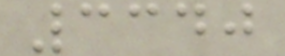3340
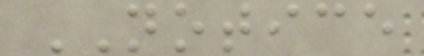NOTICE
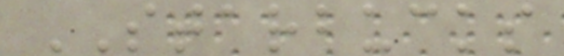STARBUCKS
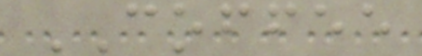COFFEE
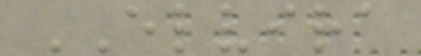ELVIRA
